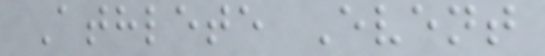Athlete Event
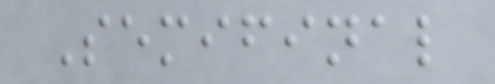Semifinal
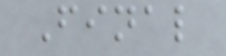Final
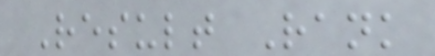Result Rank
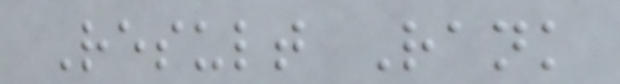Result Rank
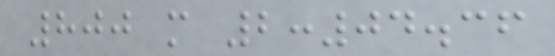800 m 2:04.36
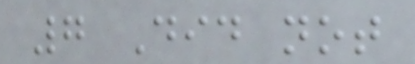7 Did not
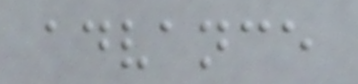advance
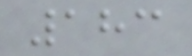183
